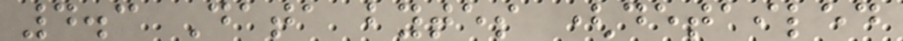4.3 Data bytes (detailed
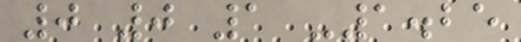0 0 1 -1.25
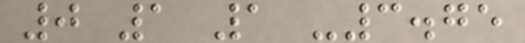0 1 1 -3.75
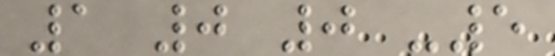1 0 0 -5
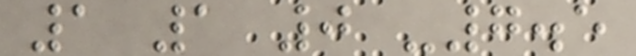1 1 0 -7.5
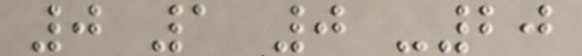0 1 0 -20
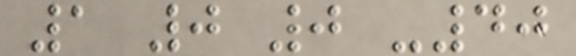1 0 0 -40
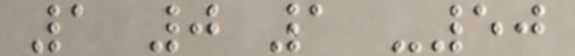1 0 1 -50
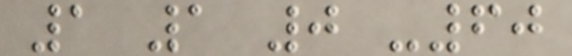1 1 0 -60
